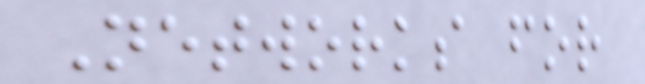Networks for
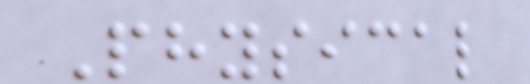Physical
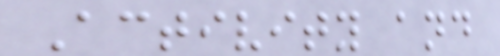Activity and
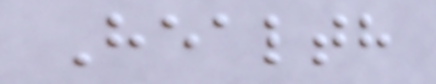Health
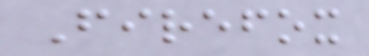Firefox
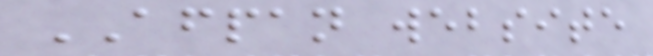AFPAN website
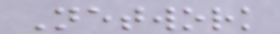Network
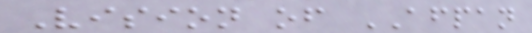Vision of AFPAN
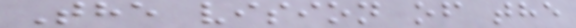The vision of the
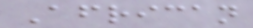African
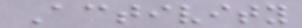Activity
